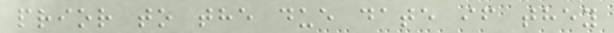prior to the due date if they
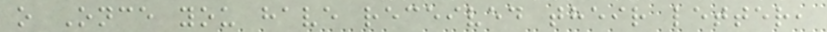o Once you have received their letter,
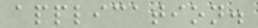application.
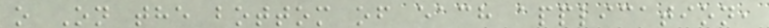o On the bottom of each application,
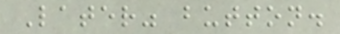Later" button.
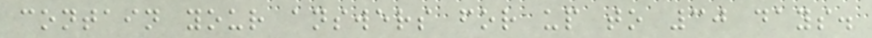contain your answers for up to 30 days.
